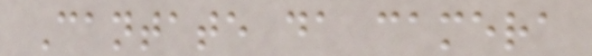Cantate da camera
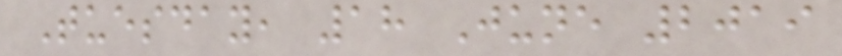Tuesday, 18 June 2019
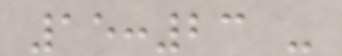15:23 -
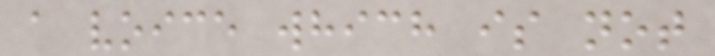a voice which is not
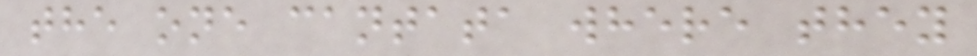the one cantata where they
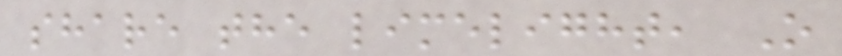share the limelight, O
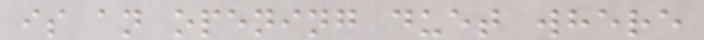is an opening duet where
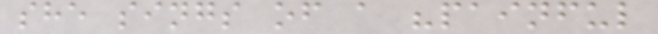she sings of a "painful
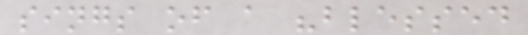sings of a "blessed
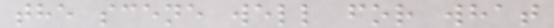the scene well for what
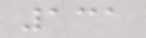131
